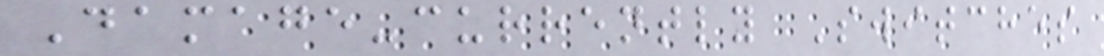Damage-currently Switches
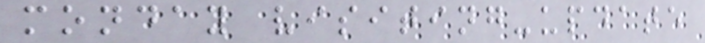monday visiting-update
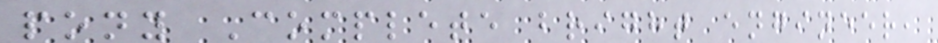pony Complete bright engineer,
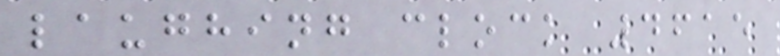laughing clock 4615
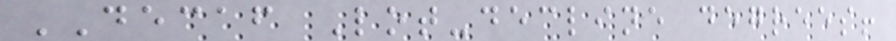DECAF Lot-decline degrees!
